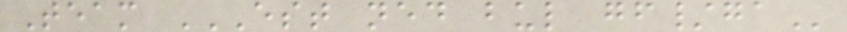Team EST NED BUL GF/GA
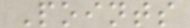Points
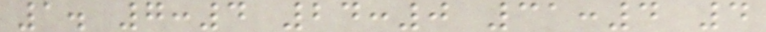1. 7:4 24:0 31:4 4
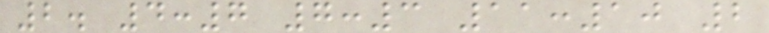2. 4:7 7:3 11:10 2
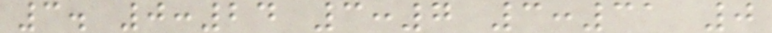3. 0:24 3:7 3:31 0
